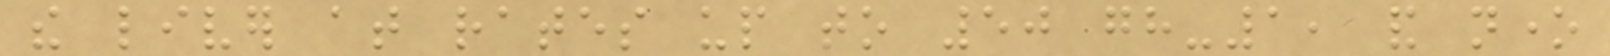the liver at rates up to 50 gh-1, and none
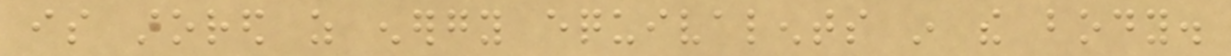is stored as energy equivalents in the body.
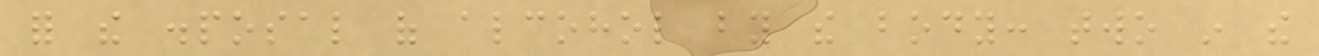for the disposal of alcohol by the body: two in the
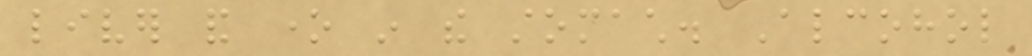liver and one in the stomach. Alcohol
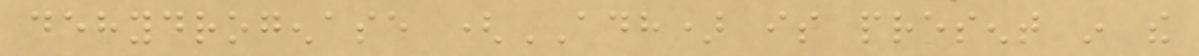dehydrogenase (ADH) is present in the
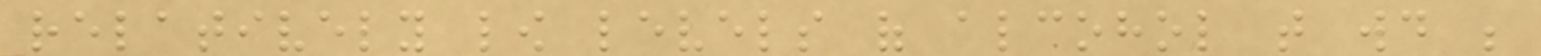relatively low levels of alcohol that would be
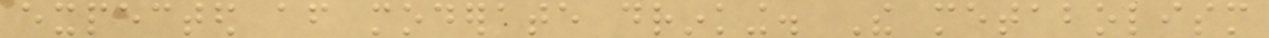expected after moderate drinking. The metabolism
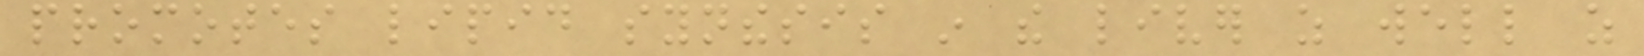promotes lipid synthesis in the liver as well as
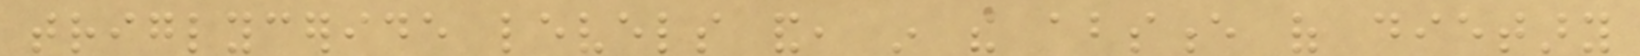triglyceride levels and, in the absence of dietary
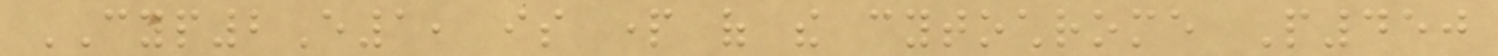CYP2E1, is part of the cytochrome P450
